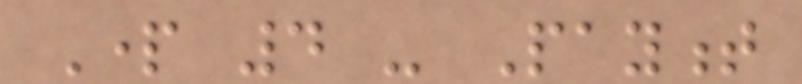Part 4 - Payment
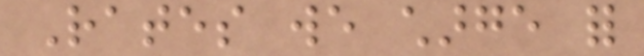Rates we charge for
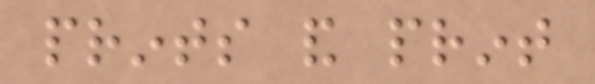prints and print
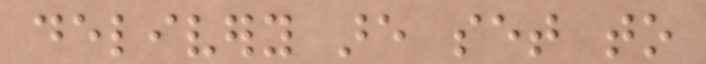delivery are set to
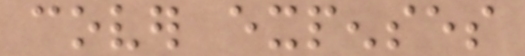cover expenses
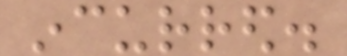incurred.
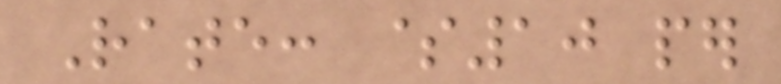Rate: $10 per
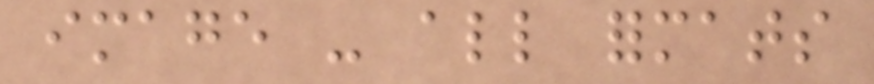image - all formats
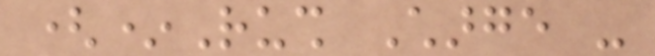(*Rush Charge -
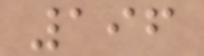196
